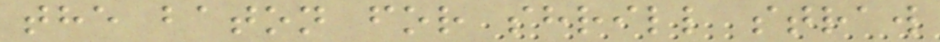the baton for shrill straw
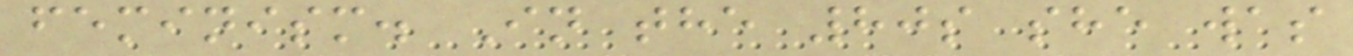feminism. In the 80s she was
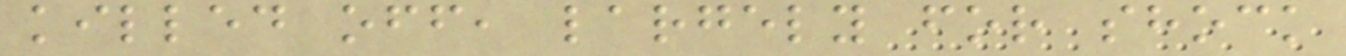killed off, largely for shock
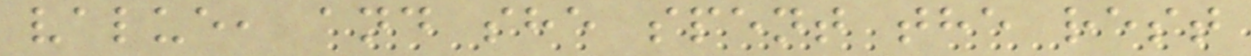value, and she spent the rest
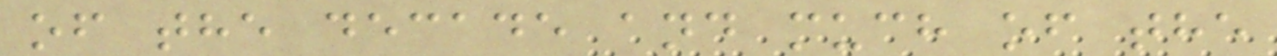of the decade and much of the
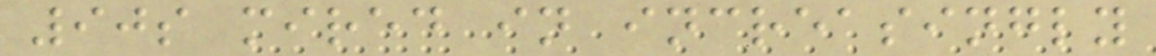90s mired in increasingly
